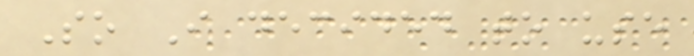So I decided to use
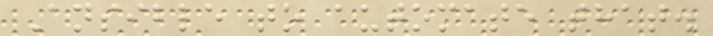Ansible to automate that.
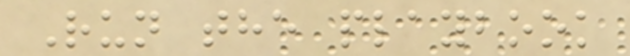Run the playbook
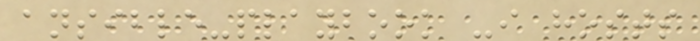ansible-playbook -i hosts
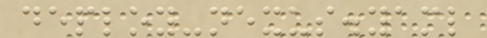deploy-nexus.yaml
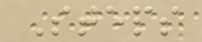Steps
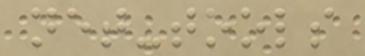net-tools
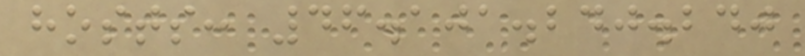hosts: 46.101.240.240
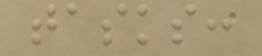tasks:
